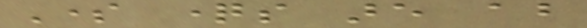Some questions are about
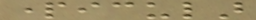particular
